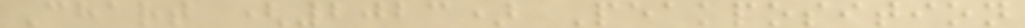Chart (2023) Peakposition
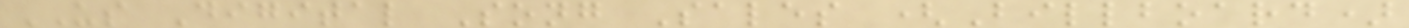US Digital Song Sales (Billboard)
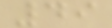49
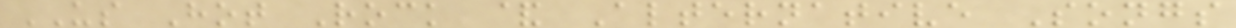US Hot Rock & Alternative Songs
